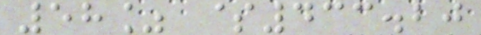58% $433.20
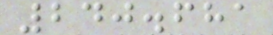240.681
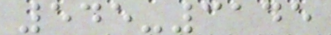545-3145
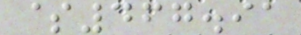$467.91
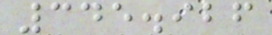345.926
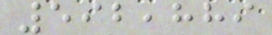592,889
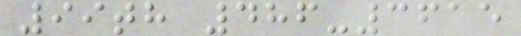99th 486-3615
